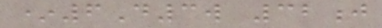*6D3w 32j
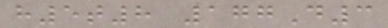h5t8 177D3
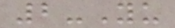2-Yu
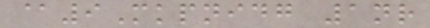@9Mkpnidg 1nr
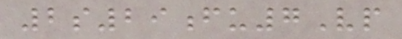2s29fu7Vp
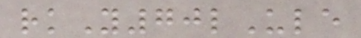rkY70lUle
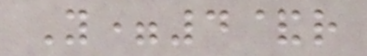Y=4&r
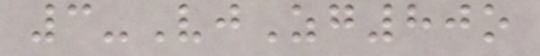3-VjZg80o
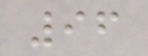96
